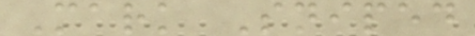Mark Sniped
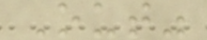Out"
